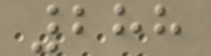288
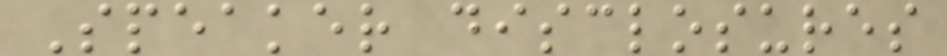Speaker disclosures
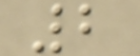2
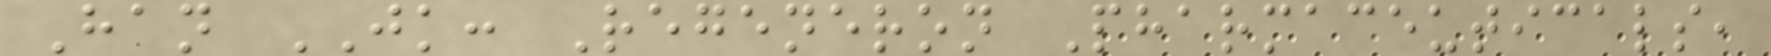Han JK: Regeneron Pharmaceuticals,
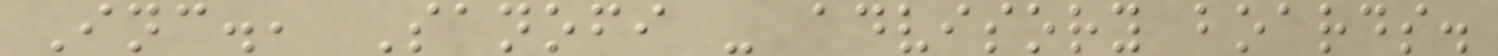Inc., Sanofi - advisory boards.
